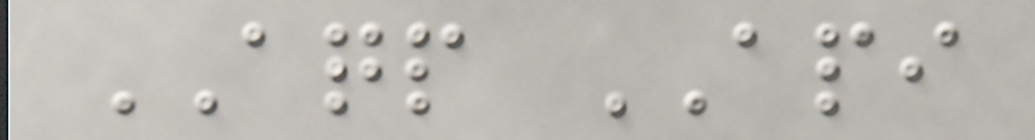AQP API
